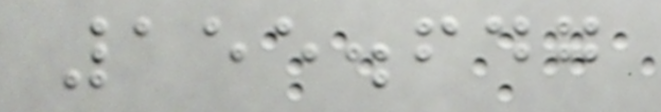155.647
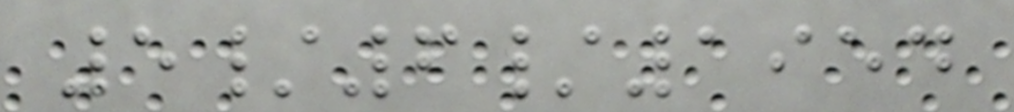5/6/1954
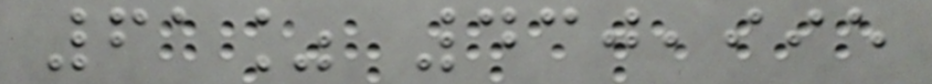61% 430,995
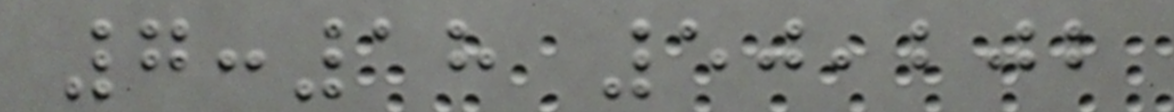7:18 50,202
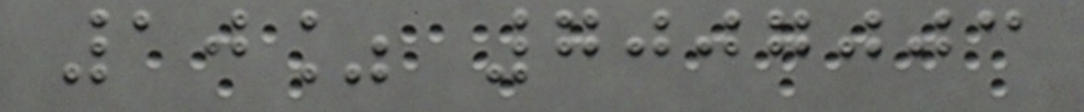10% 7007003
